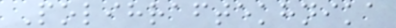Polihraftekhnika
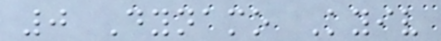0 Dynamo Kyiv
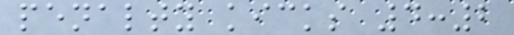penalty kicks 4:2
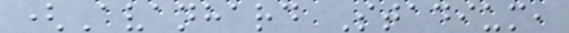(Avanhard Stadium,
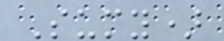Sumy)
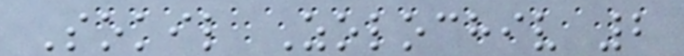Sokil Zolochiv 2
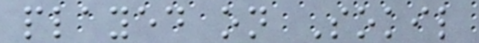played on Sokil
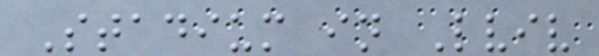Stadium in Lviv
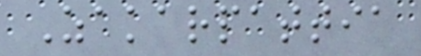Zakarpattia
